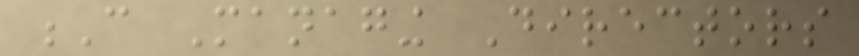C Managing Directors
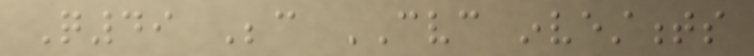Q49 Because CVC investments
